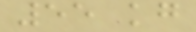55 kg
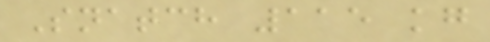Snatch 115 kg
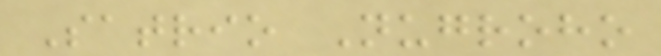Satrio Nugroho
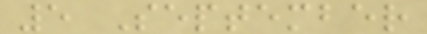5 September
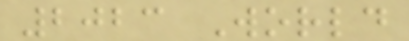2023 World
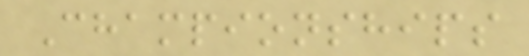Championships
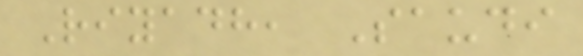Riyadh, Saudi
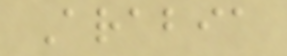Arabia
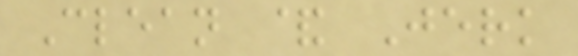Clean & Jerk
